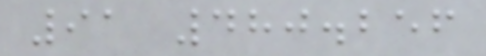91 480.256
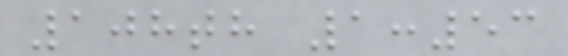108th 1:53
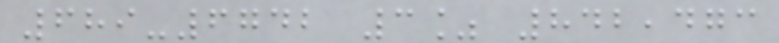689-6742 3% 842,473
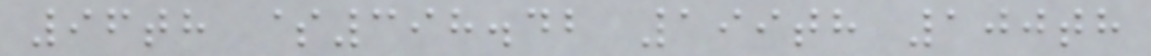96th $398.42 199th 100th
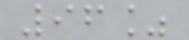96%
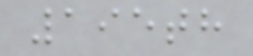195th
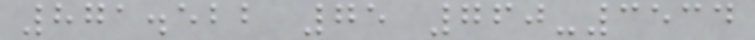871.522 75 760-3534
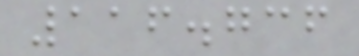116.736
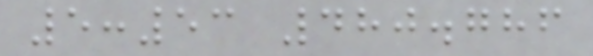5:53 480.786
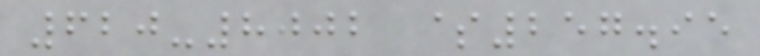620-8002 $257.95
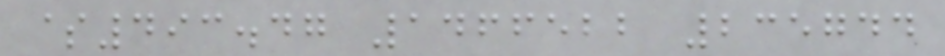$493.47 1466522 235744
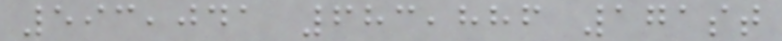593,041 683,886 171st
